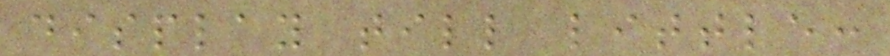display till little:
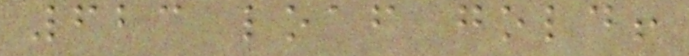623 loaf gold!
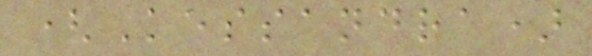(Kessandra)
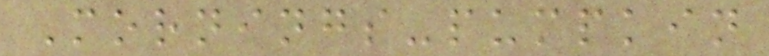Mornings-pumpkin
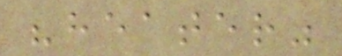"heater"
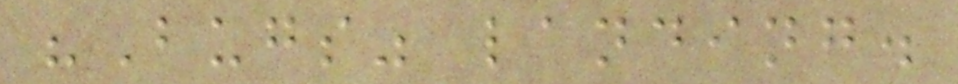"Bugs" landing.
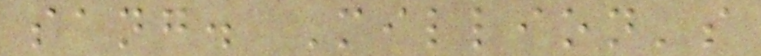sang. Million's
